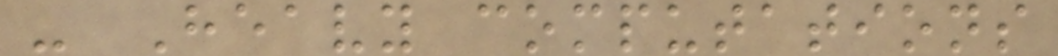- Heavy computations
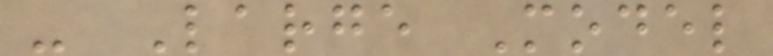- Large Model
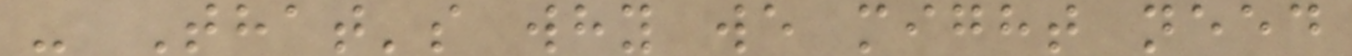- That's why we might need
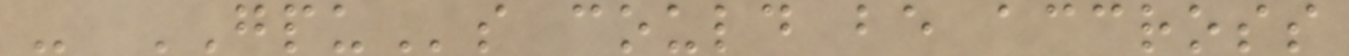- GPUs could be accross
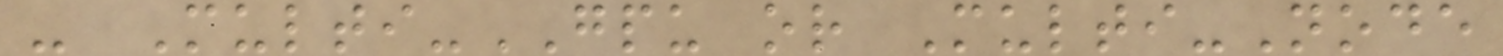- Multi-GPU or Multi-Node
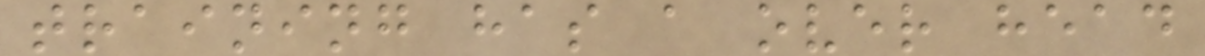training has a over head
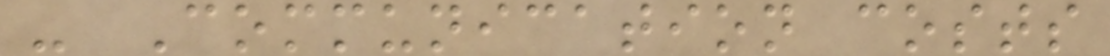- Communication costs
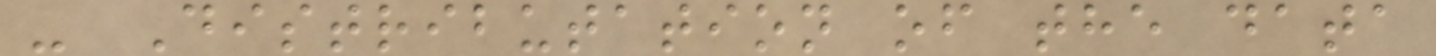- Distributation of the data
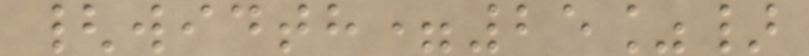{width=25%}
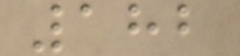182
